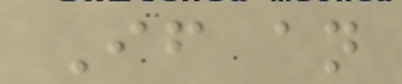If an
